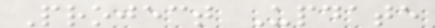Project Update
